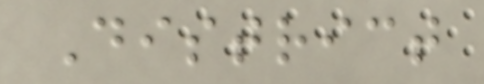District
